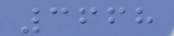3668
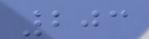203
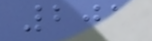201
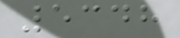5348
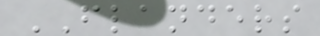FLANDERS
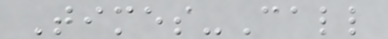Times-Call
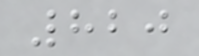820
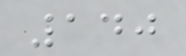140
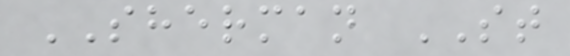SHERMAN ST
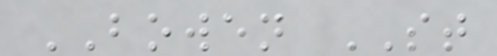BOWEN ST
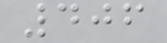406
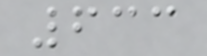633
